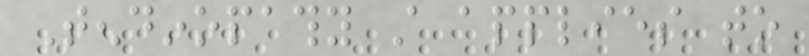Tendinopathy still applies to
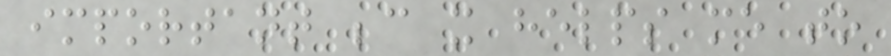important because it helps me to
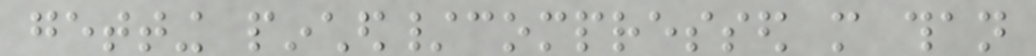getting pinched/compressed more than
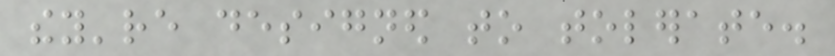they're designed to tolerate.
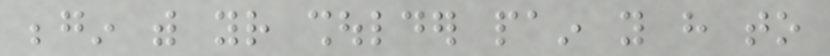begin with your shoulder pain you have to
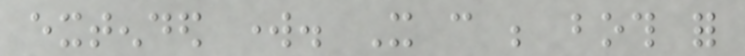extended work. It can be both for
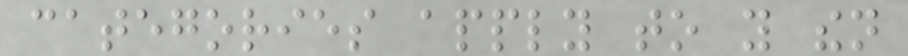categories apply to you then
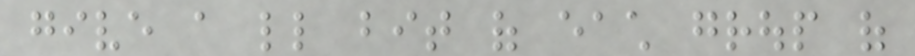give a little bit of each group of
